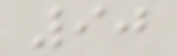90
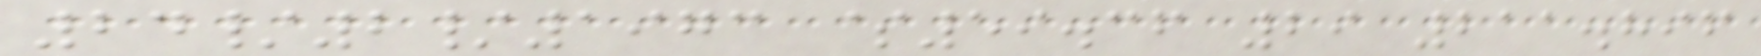24/2/1973 $59.36 29 211.896
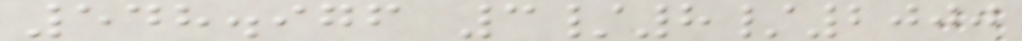548.976 3/8/2000
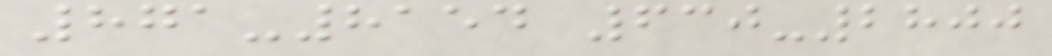871-8154 630-2800
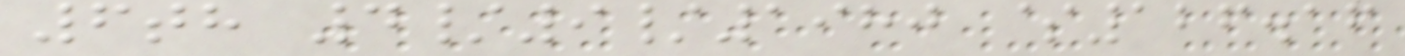6th 4/9/1980 $126.16
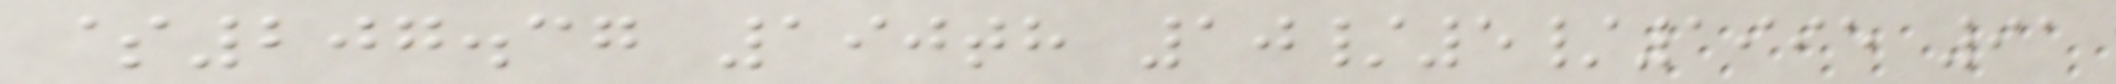$207.37 190th 10/5/1995 91
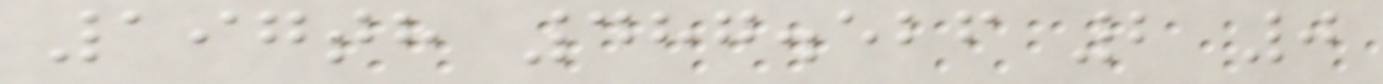197th 487.526 2 0
